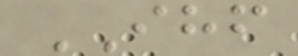IHF
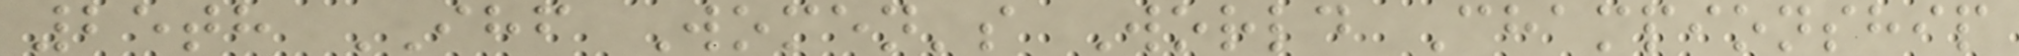25th IHF Women's World Championship
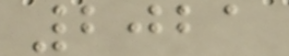2021
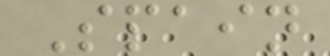Spain
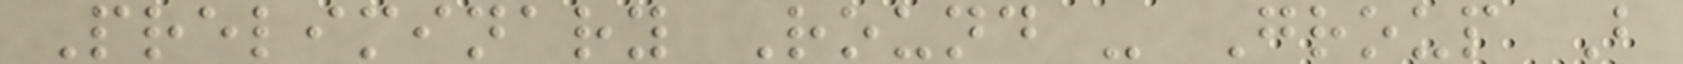Preliminary Round - Group B
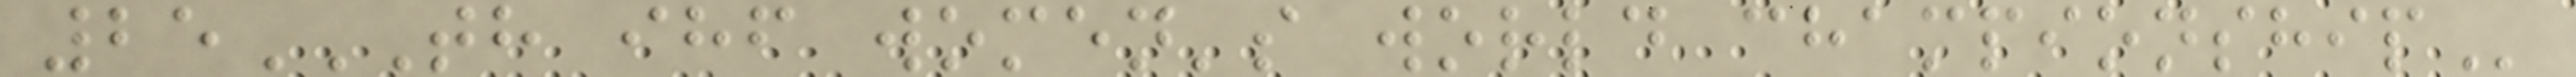25TH IHF WOMEN'S WORLD CHAMPIONSHIP
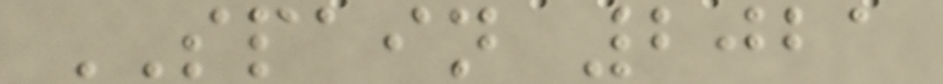SPAIN 2021
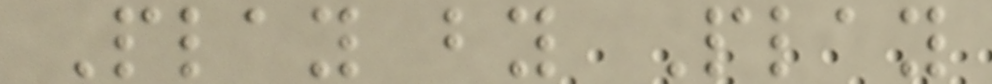Play by Play
